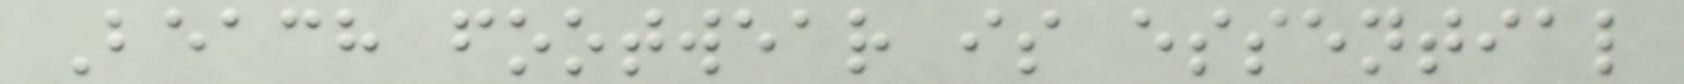Beach footwear is essential
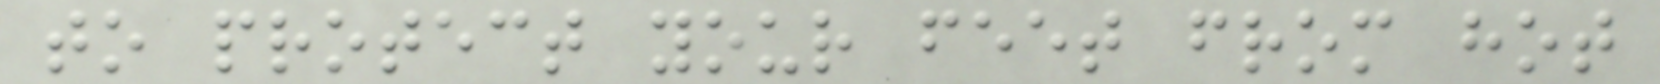to protect your feet from hot
